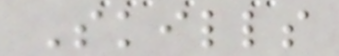Skills
